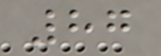87
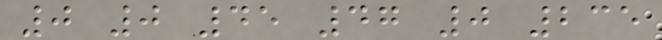0 0 45 47 0 235
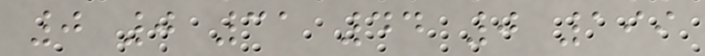0 0 31 44 0 199
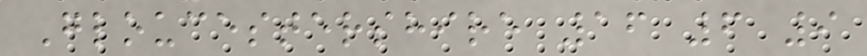Gloucestershire 16 6 9
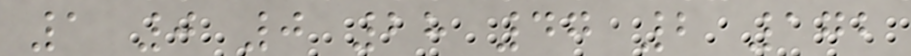1 0 0 28 47 2 172
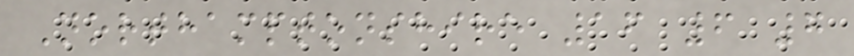Northamptonshire 16 6 7
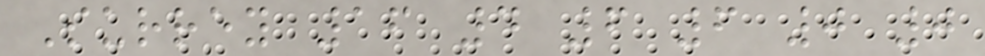Surrey 16 4 6 6 0 0
